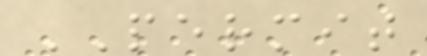PERMIT
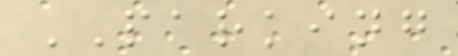PARKING
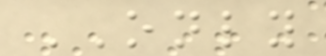ONLY
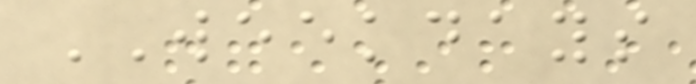WEEKDAYS
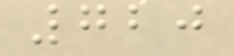720
